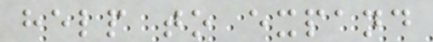help to expand
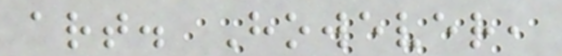art. However,
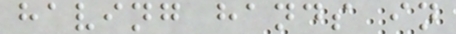having hands in
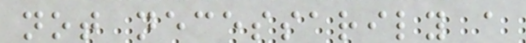not necessarily a
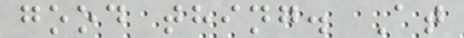good thing. At
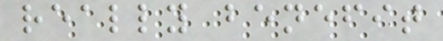really benefit
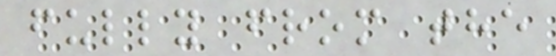fully from the
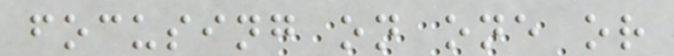focusing on one or
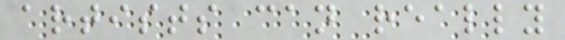artists can really
